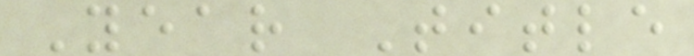Year Title
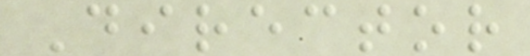Director
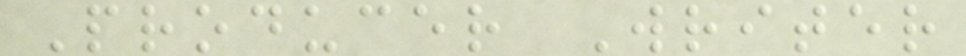Producer Writer
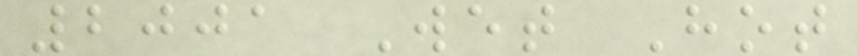2001 Wet Hot
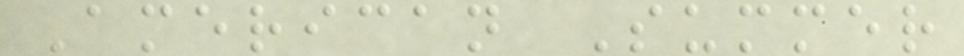American Summer
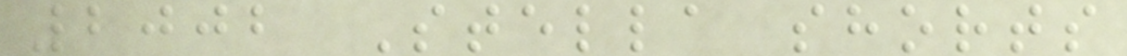2002 Stella shorts
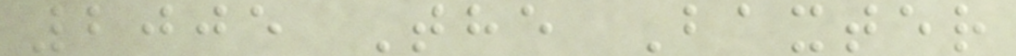2005 The Baxter
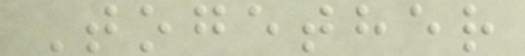Together
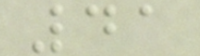41
